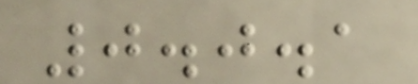0.0.1
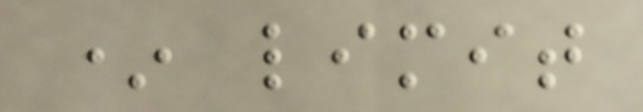* limit
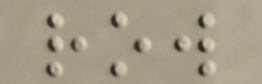row
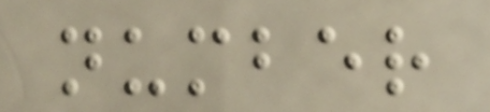number
